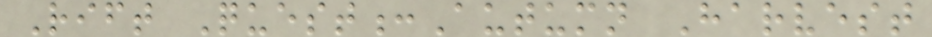Rift Quest:Autumn Harvest
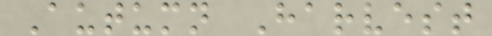Autumn Harvest
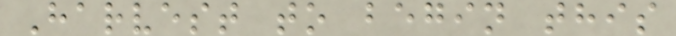Harvest to begin this
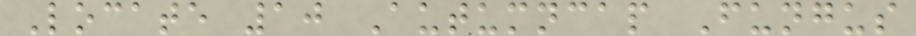Locate 10 Autumncap Fungus
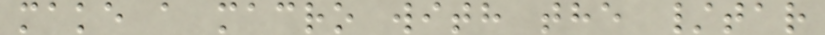make a macro with the /tar
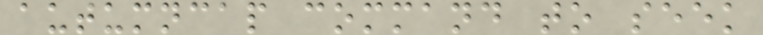autumncap command to seek
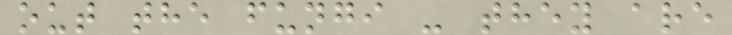out the fungi - they are
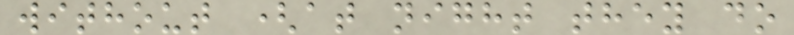without (at night they do
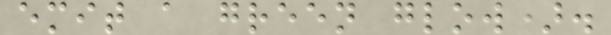emit a green glow).
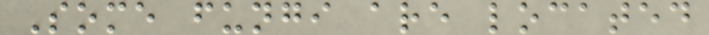Some fungi are located
